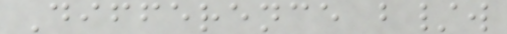Difference b/w
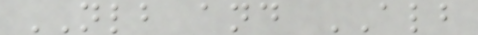NLB and ALB
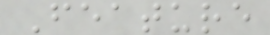Feature
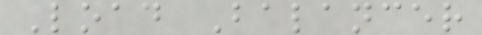Load Balancer
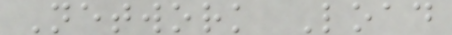Network Load
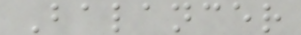Balancer
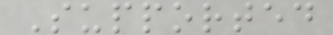Supported
